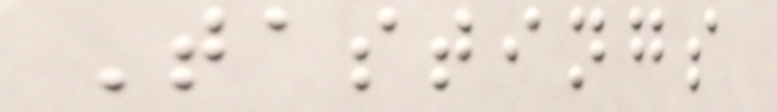Tastings
